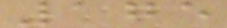175
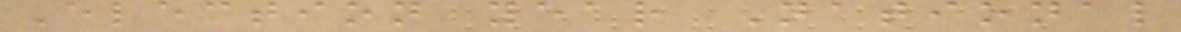Election year National
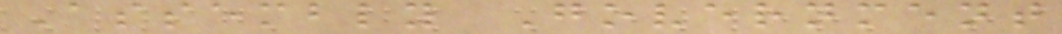Assembly Government
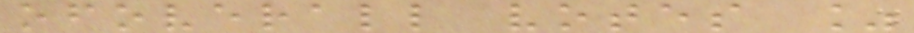ofoverall votes %
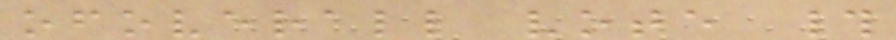ofoverall vote #
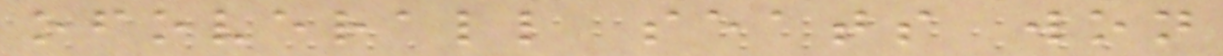ofoverall seats won
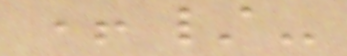+/-
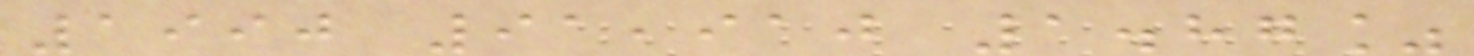1990 91,910 1.87%
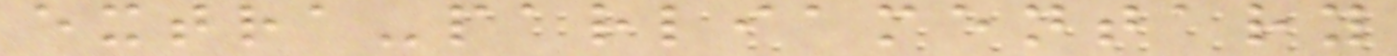extra-parliamentary
